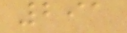291
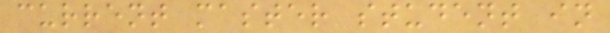current master student in
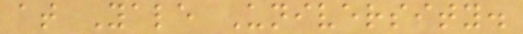at Yale University.
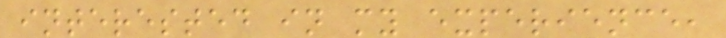interested in my experience,
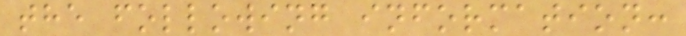the following information:
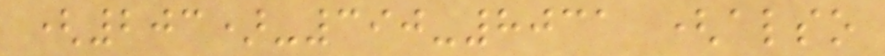(203)-390-8031 (also
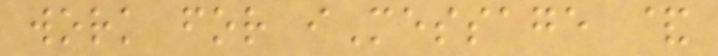work for iMessage &
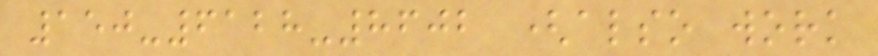150-6128-8602 (also work
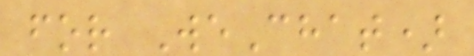for WeChat)
